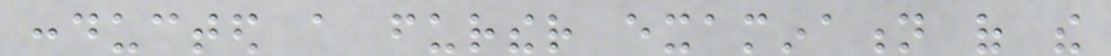conducted a further examination of the
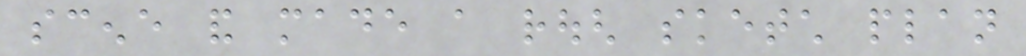scene and made a rough sketch plan
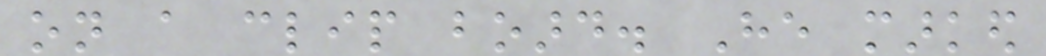on a clip board. He marked
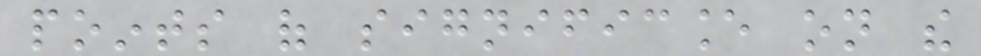points of significance on the
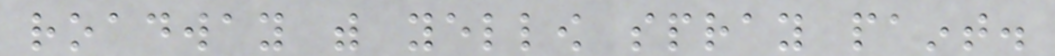roadway with yellow spray paint.
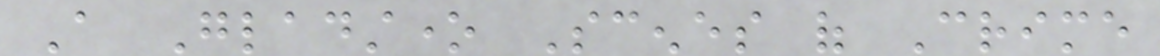A Gladstone Scenes of Crime
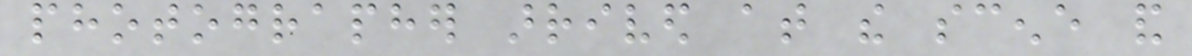photographer arrived at the scene and
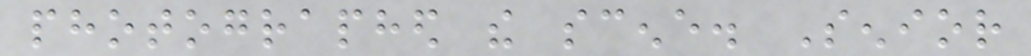photographed the scene. Senior
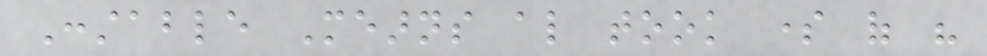Constable Mearns also took some of his
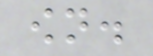own.
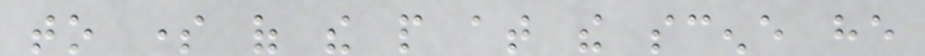to some of the people at the scene he
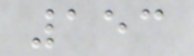153
